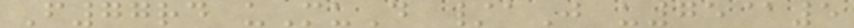F77rd uMuD /aJ u75@5
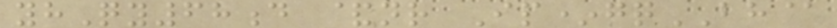yhQy68d &nr Ip*gqBH@
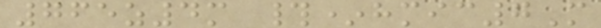765z4m #*hmic7M
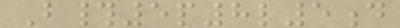B#5p8l5d
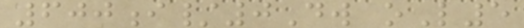600i/0Dw oL5
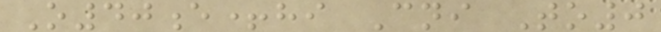O40e+hi Cni To0
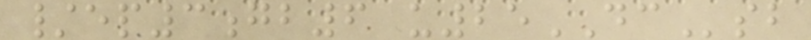/ep3gb6 u25DCsb
